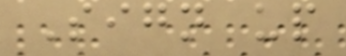Sign up
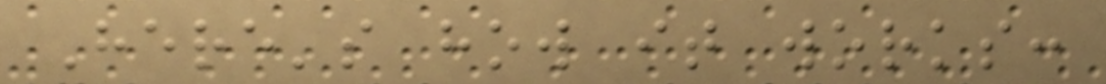Here's how it works:
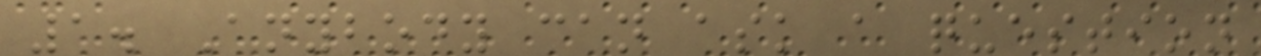1. Anybody can ask a question
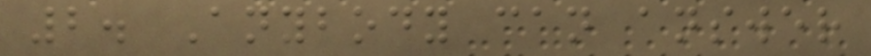2. Anybody can answer
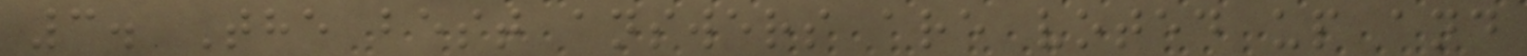3. The best answers are voted up and
